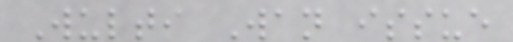Wulti Wan issue
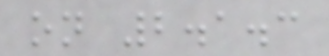on 2.1.3
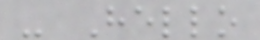- Hello
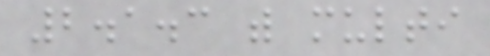2.1.3 with multi
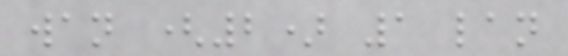wan (2) 1 lan
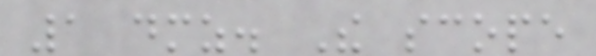1 dmz. The scope
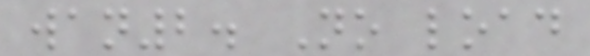wan2. No load
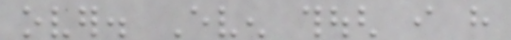over. Even though i have
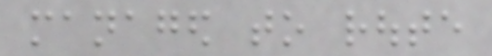managed to route
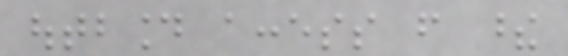outbound access from these
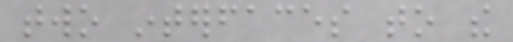two interfaces to the
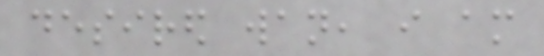desired wan, i am
